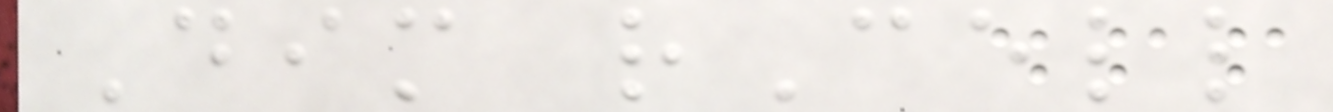Dim rCell
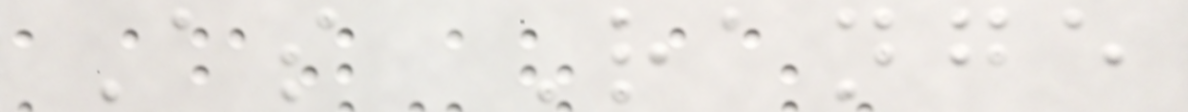As Range
